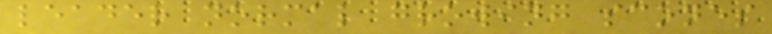leader normal growing scones
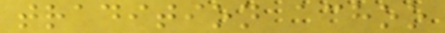tradition achoo
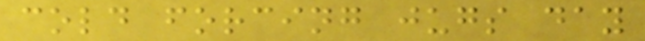cold forcing jugs day
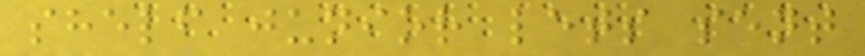shelf junior lets sent
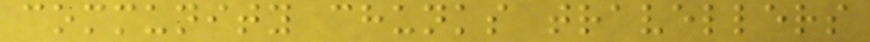community chunks travellers
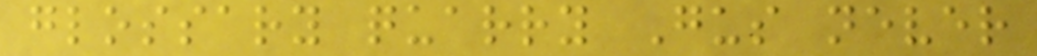glossary quarry Gus never
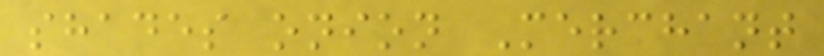shades onion Merchant
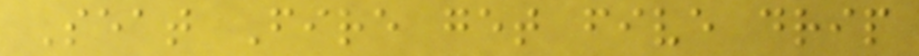Seat Fire get five drip
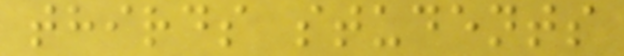thirds students
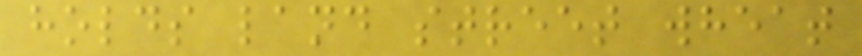holds land street wheat
